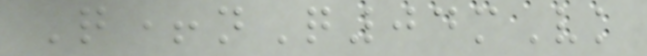Q+nQ04mVk
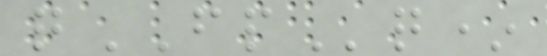qFPq*
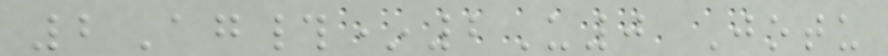2Ag#*2U0 Jotu
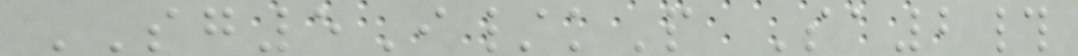SG5I/kP Sa2#
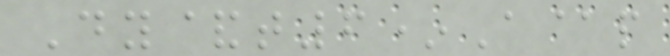Dy&t6*A@p
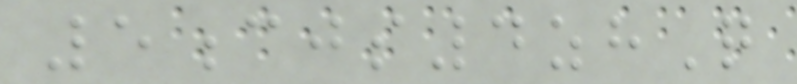5cjs4zhQ
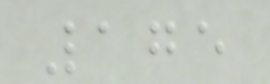175
